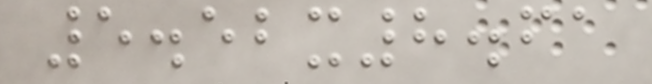5.52x8.61
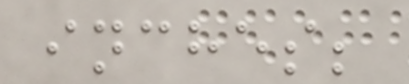inches;
